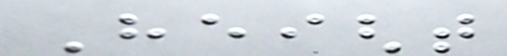Height
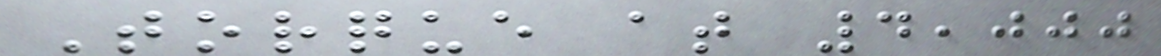Torque at 4,000
